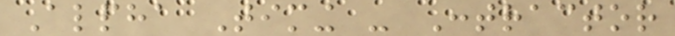Alpha Timing - Contractor
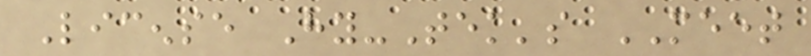License Hy-Tek's MEET
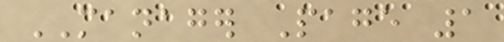MANAGER Page 1
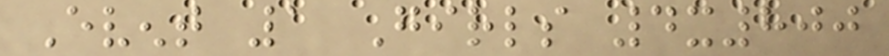Event 1 Girls 4x800
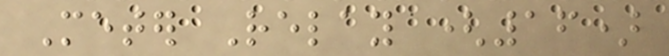Meter Relay (16)
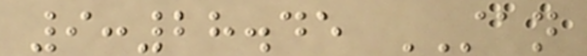9:28.45 STAN
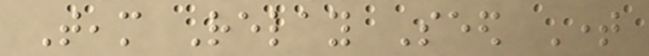Team Relay Seed Time
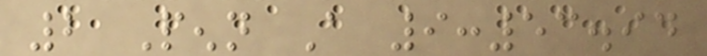2 Penn A 9:53.94
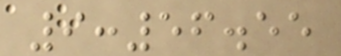9:56.55
